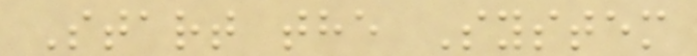Start the System
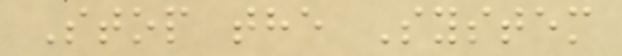Stop the System
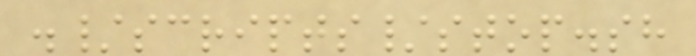./scripts/stop.sh
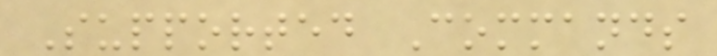Supported Commands
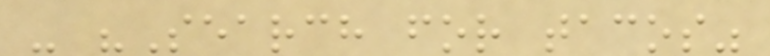- "Search for tacos"
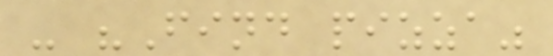- "Find pizza"
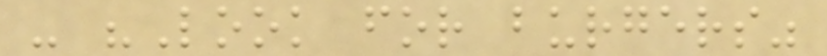- "Look for burgers"
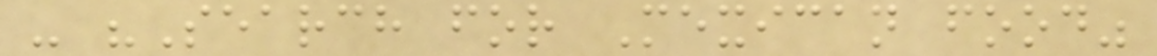- "Search for Mexican food"
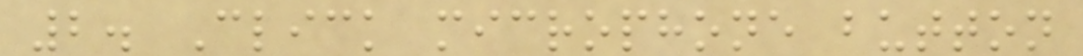2. Click microphone button
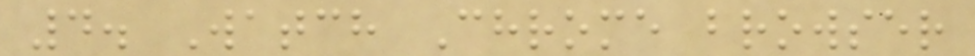4. Watch Chrome browser
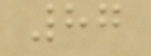87
